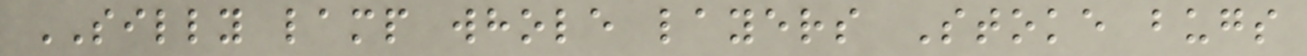SILLY lamp whole layers Stoke bugs
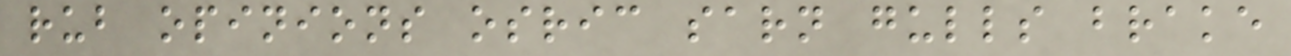rub opinions osric sarn gulls brake
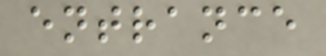entrance
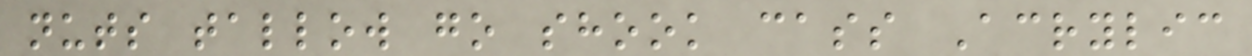nuts tallow go shook cass Acrylic
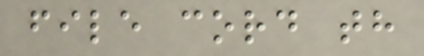file cord th
